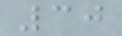30
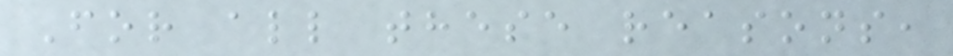For all these reasons,
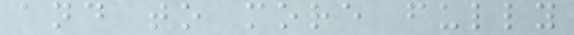and to more fully
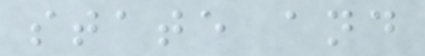state and
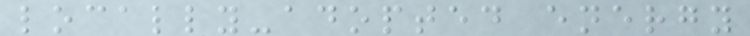locally-adopted energy
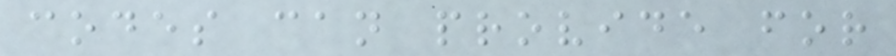codes can provide for
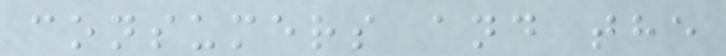consumers and the
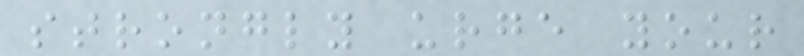strongly urge your
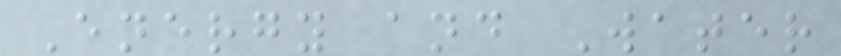Energy and Water
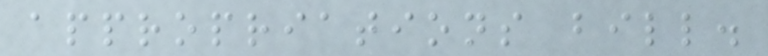appropriations bill.
